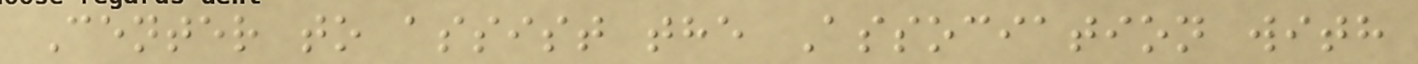Center to assist the Association with
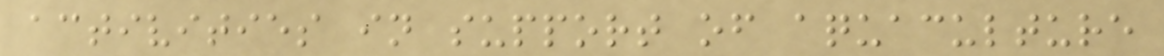activities in support of aquaculture
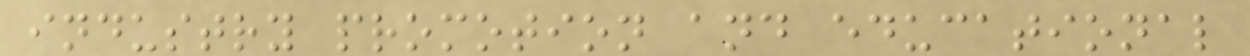industry promotion and educational
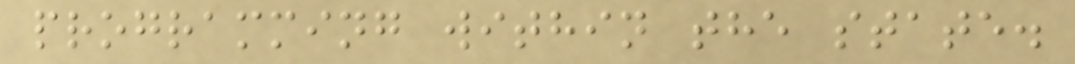programming within the state.
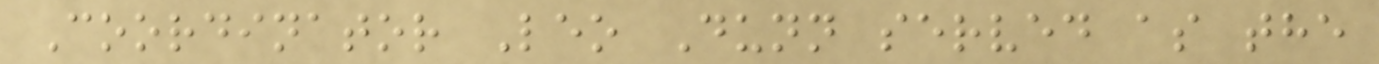Coordinator Leo Dunn served as the
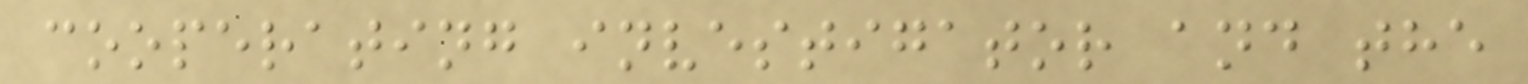cooperating investigator and the
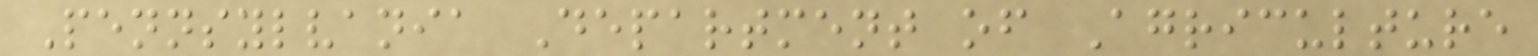Pennsylvania Department of Agriculture
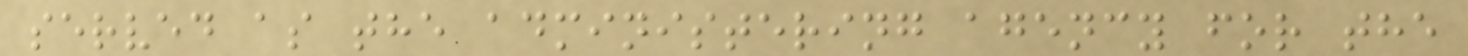served as the administering agency for the
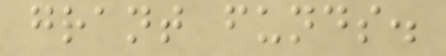grant funds.
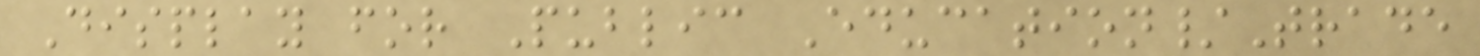Display for Public Education/Trade
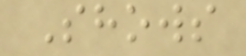Shows
